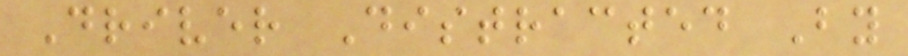Driver Distracted By
